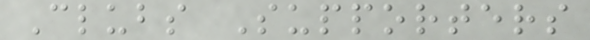Clubs Supporters
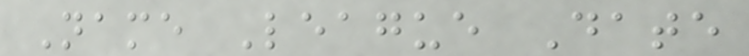Name League Date
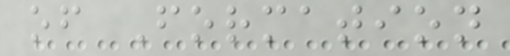of Formation
